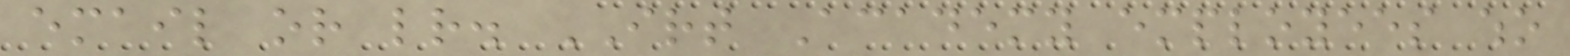email or letter. IRT Academy employees who
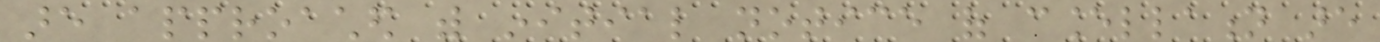are approached with initial notice of cancellation are
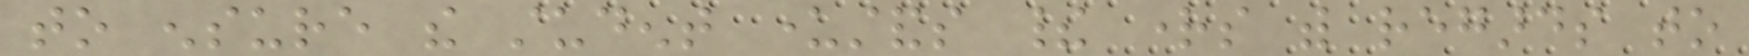to ensure the student understands their rights with regards to
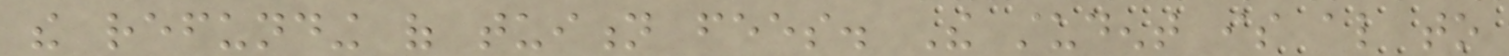the refunding of tuition fees. The student is also to
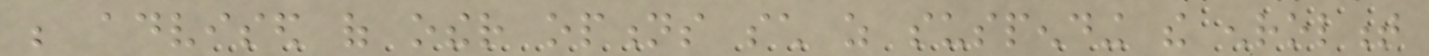be advised of other options such as suspending the enrolment
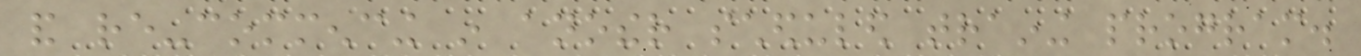and re-commencing in another scheduled training program.
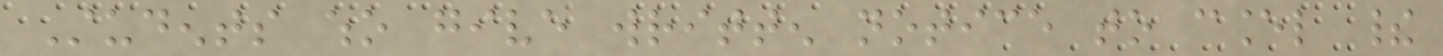Students who give written notice to cancel their
